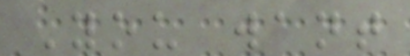You want
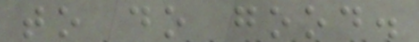to do good.
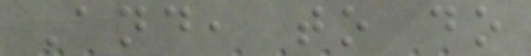And, to do
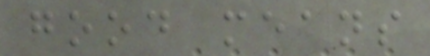good means
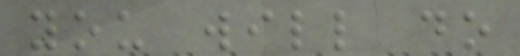you will do
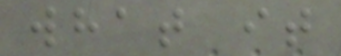what it
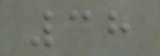38
